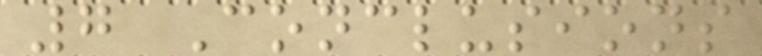7 Conclusions
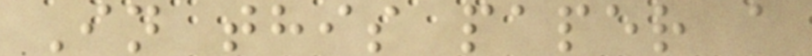In this paper a
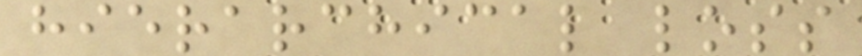hierarchical loss
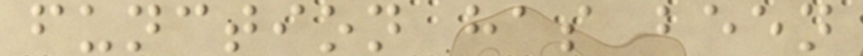function has been
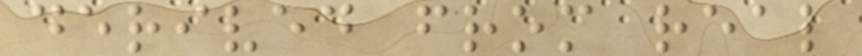derived from real
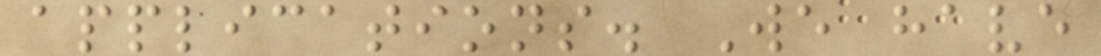applications. We have
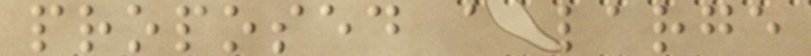proposed a large
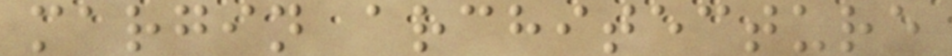margin architecture
